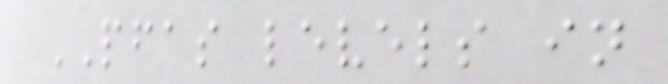PFAS levels in
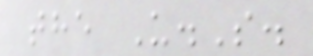the U.S.
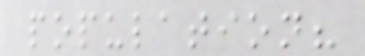population?
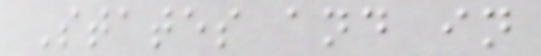States and in
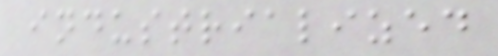industrialized
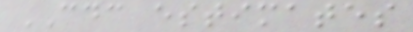CDC estimates
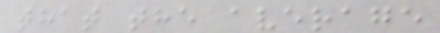that the average
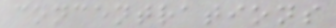concentrations
